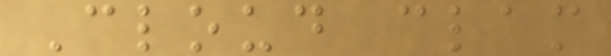Cloud clam
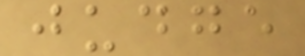judge
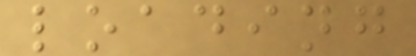loading
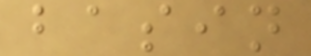basin
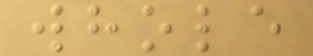whole
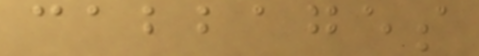cabbages
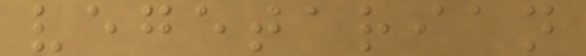vegetarian
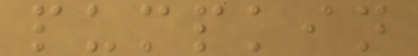pumpkin
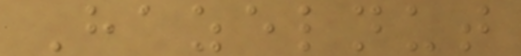Hazelnut
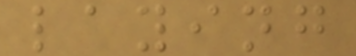laying
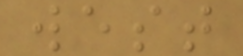west
